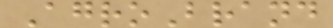AgroBrand
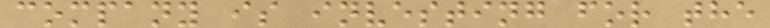company is investing for the
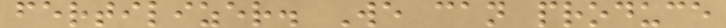fertilizer. We can produce
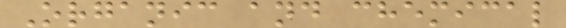Organic and chemical
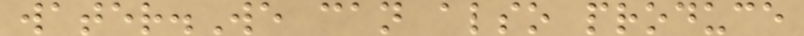water.We can also produce
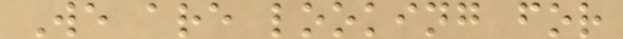We are looking for
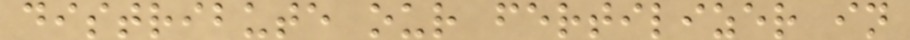distribute our fertilizer in
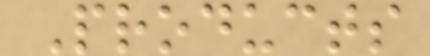Products
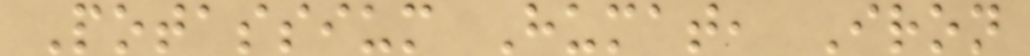Potassium Humat, Iron
